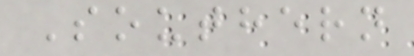Southern
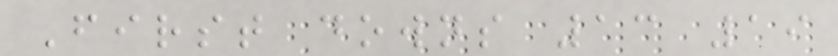First downs 13 19
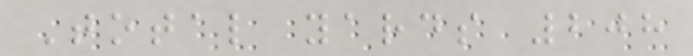Total yards 208
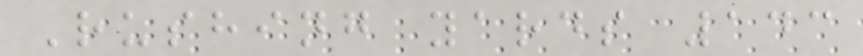Rushing yards 143
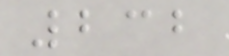232
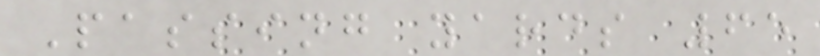Passing yards 65
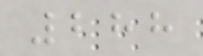288
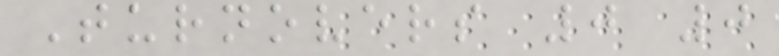Turnovers 0 0
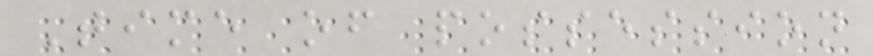Time of possession
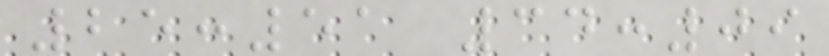25:51 34:09
